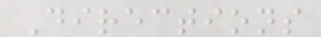Directions
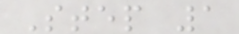Step 1
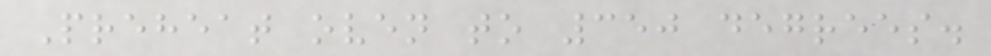Preheat oven to 350 degrees.
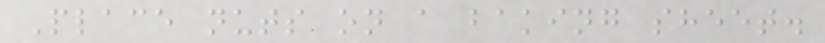Place nuts on a baking sheet.
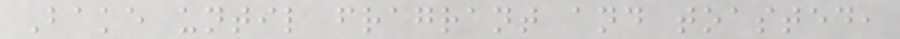Bake until fragrant and toasted,
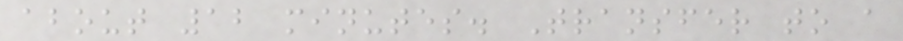about 12 minutes. Transfer to a
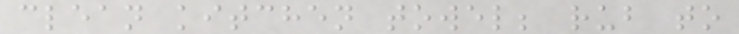clean kitchen towel; rub to
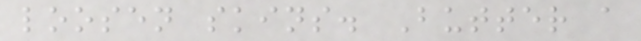loosen skins. Butter a
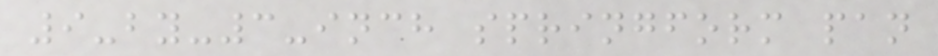9-by-3-inch springform pan
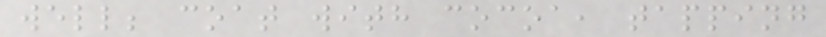well; coat with cocoa, tapping
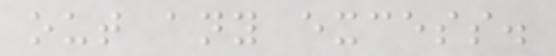out any excess.
